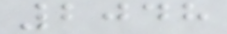2048
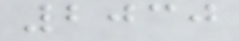2030
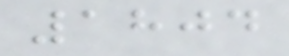1804
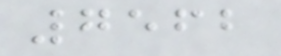7562
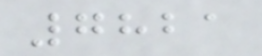7821
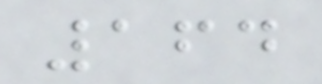164
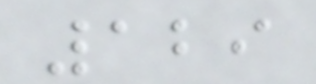129
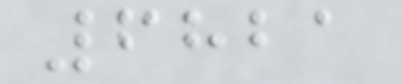6821
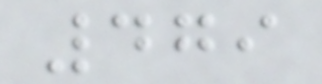479
